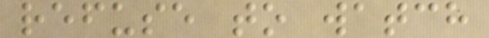refuse to watch
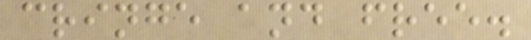cringe and free.
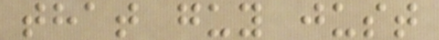that guy just
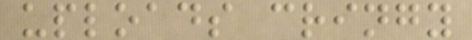uploads cringy
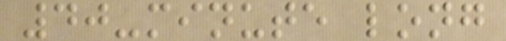40-minute long
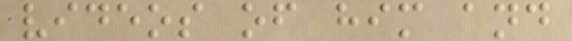videos of him and
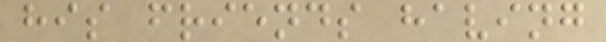his friends having
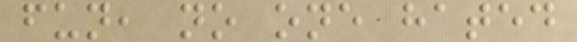fun, no one hated
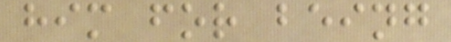him for being
